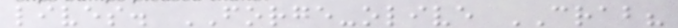lives. FORGE-olive CRAB?
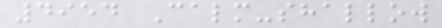4954 Calm-shallow
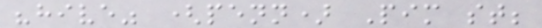"hive" (penn) Pim st;
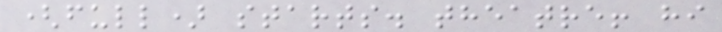(full) starts. theatre! hi
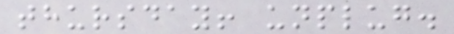thursday! unplug.
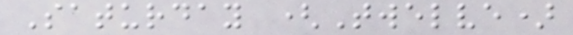Saturday (Twelve)
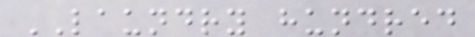LAUNDRY hundred
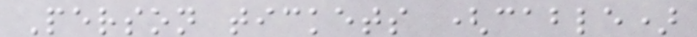Person tickets (cable)
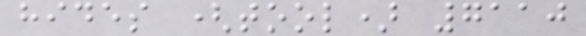hides (tool) 7110
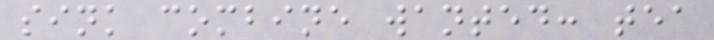sink combine wanted: tea
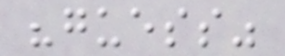"guess"
